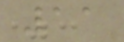11
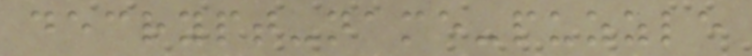decrypt-name-puzzle
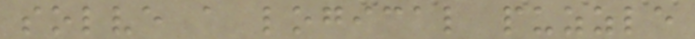solve a logical puzzle
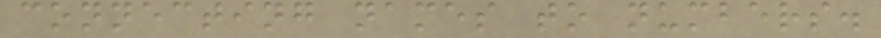connecting names to numbers.
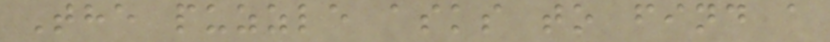The puzzle asks to find a
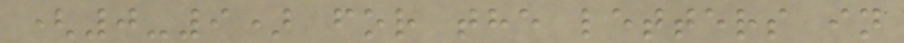(0-9) for the letters in
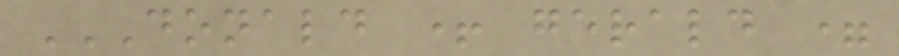DONALD + GERALD =
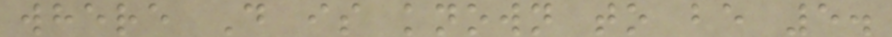where D is known to be 5.
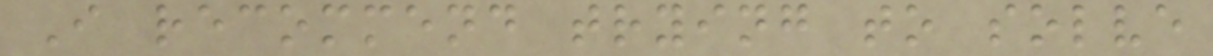I recommend trying to solve
